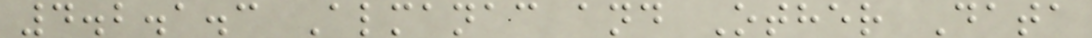4.2.1.3 Almanac and Other Data
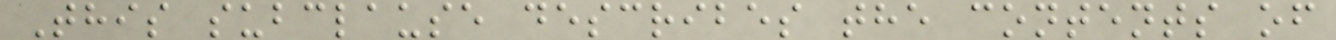This subclause describes the contents of
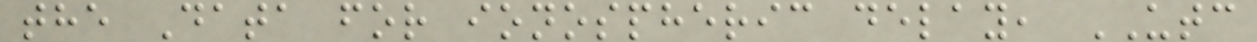the Data for ionospheric delay, UTC
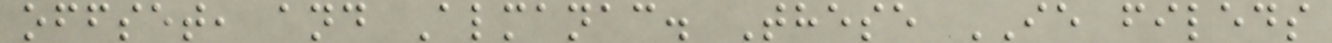offset, and Almanac. These IE fileds
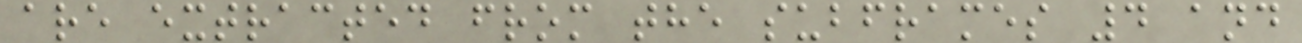are extracted from the subframes 4 and
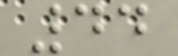44
